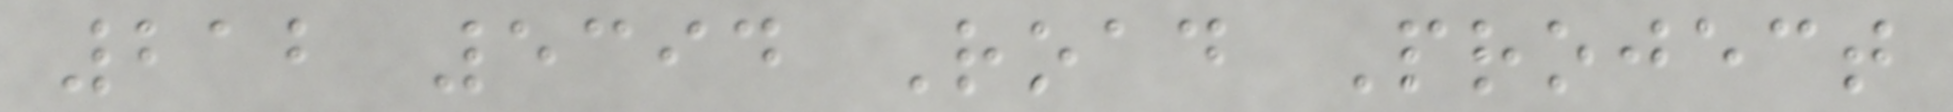212 5394 Road Project
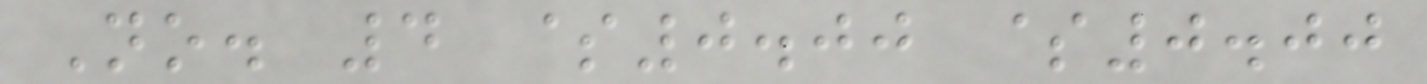No. 4 $0.00 $0.00
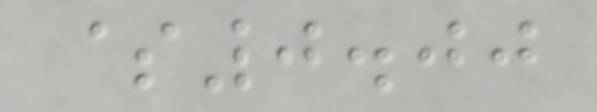$0.00
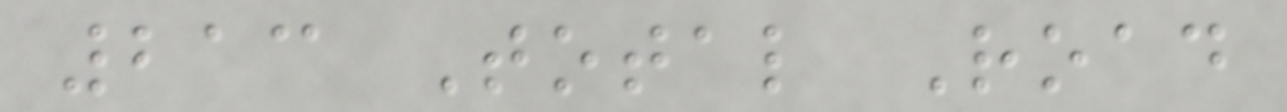213 Total Road
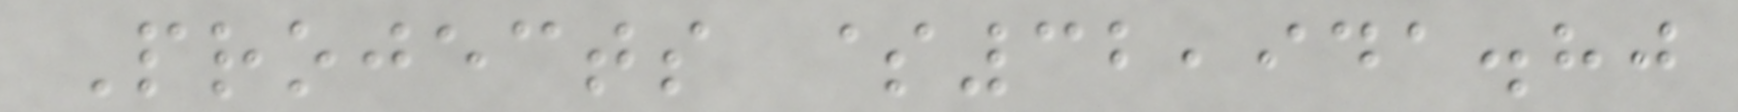Projects $32,941.80
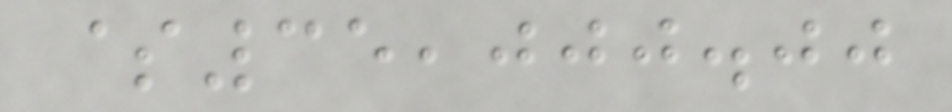$35,000.00
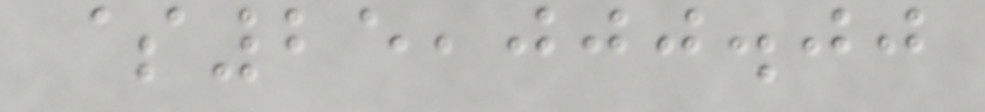$25,000.00
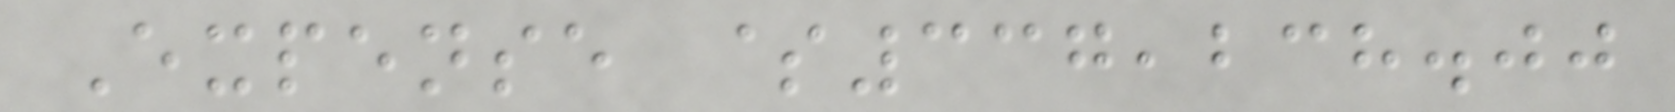Expense $337,238.00
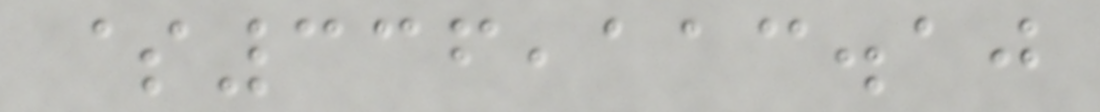$336,113.10
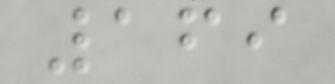169
